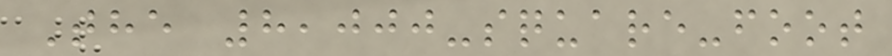The 8,000-square-foot
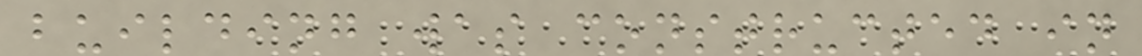building was constructed in
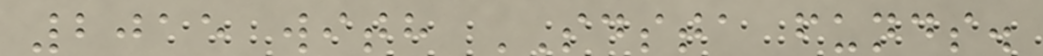2015 with SDSTA funds.
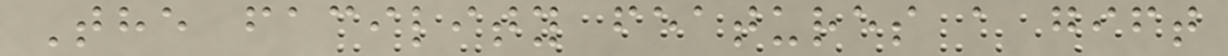The facility features a gift
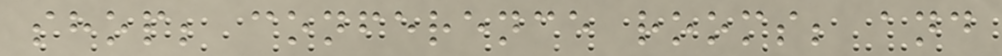shop; conference rooms; and
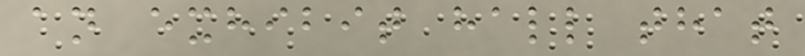an exhibit hall that
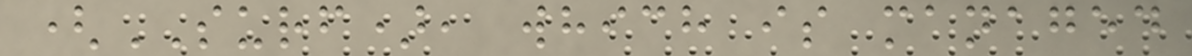(SURF), which is managed
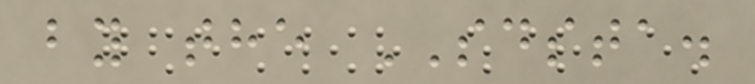by the SDSTA.
